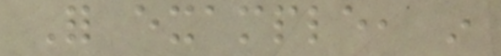For example, in
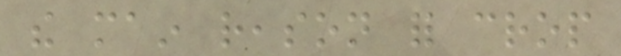the main reason for crop
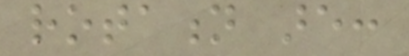rotation are:
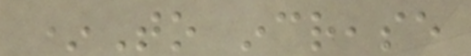*To increase
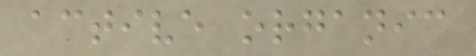active organic
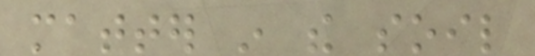matter in the soil
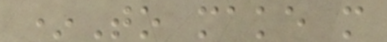*To make more
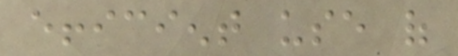efficient use of
